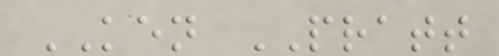KEN PRATT
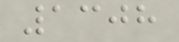1308
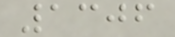1306
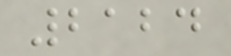2124
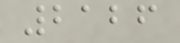2126
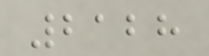2128
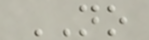NO
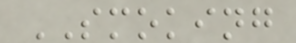SMOKING
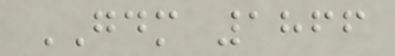GDM 1866
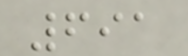691
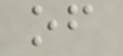of
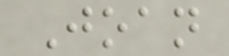Joan
